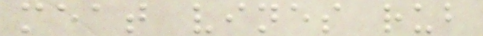meat vines rub
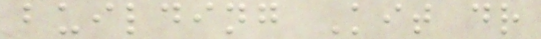building Kit dr
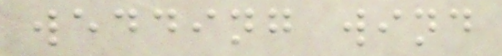wedding wind
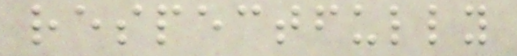respectfully
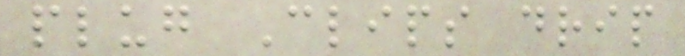plug Clips drip
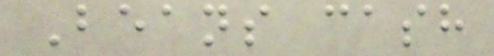Beans cash
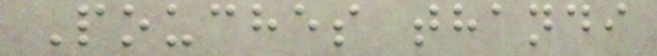Pouches thandi
